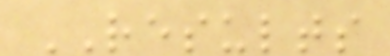RESULTS
